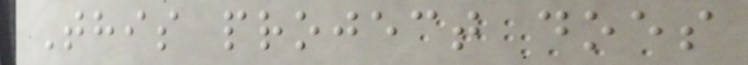This project does
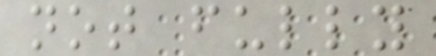not fully
